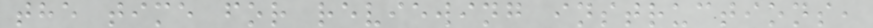the time for reviewing instructions,
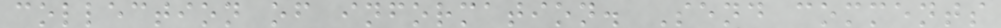collection of information. Send comments
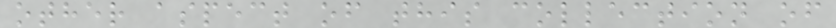other aspect of this collection of
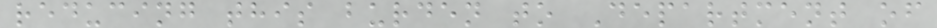reducing this burden to Department of
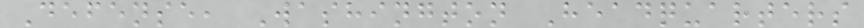Defense, Washington Headquarters
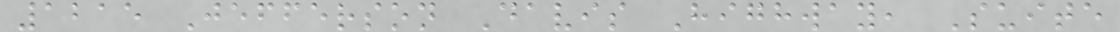1215 Jefferson Davis Highway, Suite
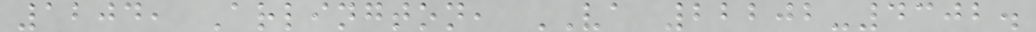1204, Arlington, VA 22202-4302.
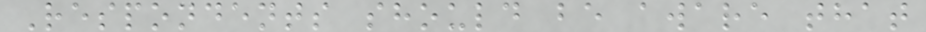Respondents should be aware that
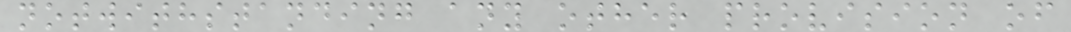notwithstanding any other provision of
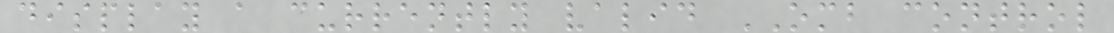display a currently valid OMB control
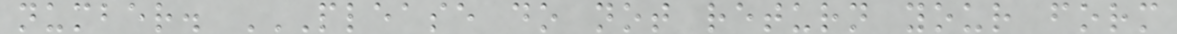number. PLEASE DO NOT RETURN YOUR FORM
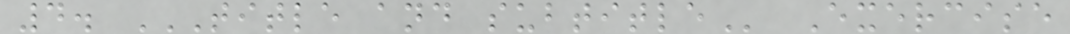4. TITLE AND SUBTITLE Exercise
